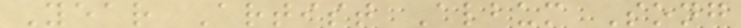Year Artist Album Song
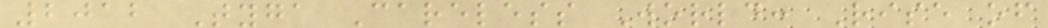2012 Tyga Careless World: Rise of
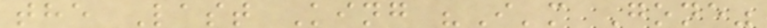the Last King "I'm Gone"
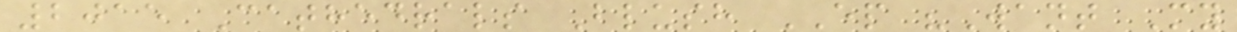2015 Cathedrals Blush EP "Want My
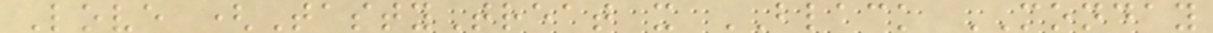Love (TastyTreat x BLACK MONDAY
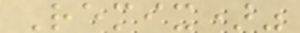Remix)"
